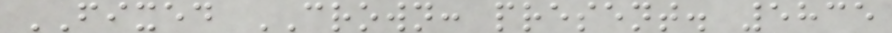FIXED CROWN: present. 5835
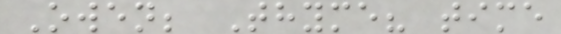Owen; Thyme? time
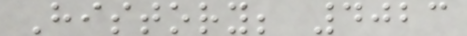History; 4023
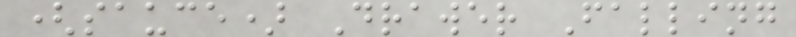(sauce) Drawer Falling
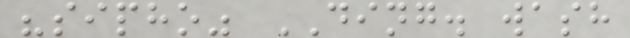"sipho" DING. wash
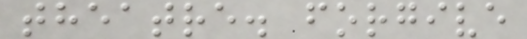theatre. forgive
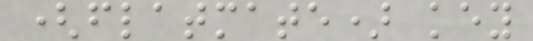(flatmate) key
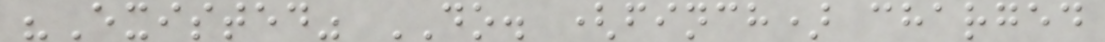"Existed" DO. (finch) charged
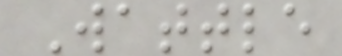Wattle
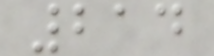214
